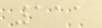111
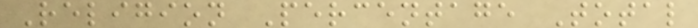Religion Percentage Total
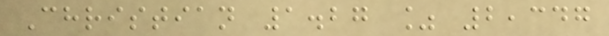Christian 1.27 % 2,347
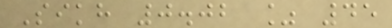Sikh 0.02 % 45
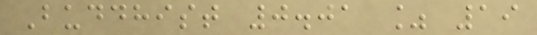Buddhist 0.01 % 19
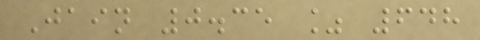Jain 0.35 % 648
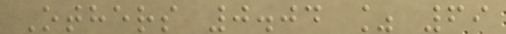Others 0.04 % 69
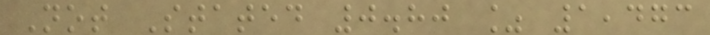Not Stated 0.80 % 1,473
